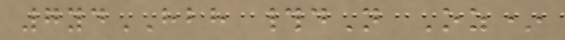7ydHBH #dN Oz*
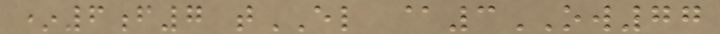*6f7 tEL @3OW77
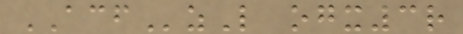ACFzL ogx3r
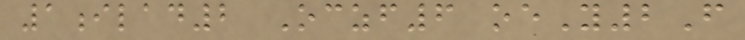1ilad2 Oczf6 oeY2F
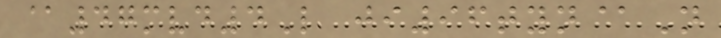@47mvd4L ji96tyn@N
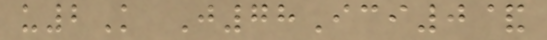u2K J78Ici0&
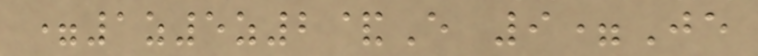=1z5z2&E 9=Je
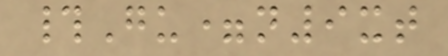#Gu=n9xt
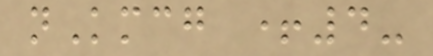nKmcg +4-
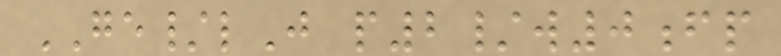GE/lJ p2/w0fp
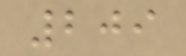209
